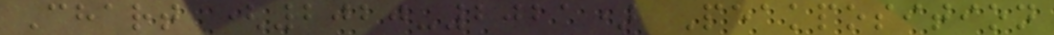Chart (2020-2021) Peakposition
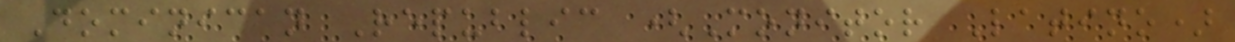Dominican Republic (Monitor Latino)
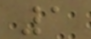1
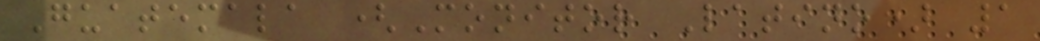Guatemala (Monitor Latino) 1
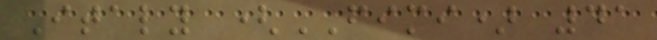Italy (FIMI) 41
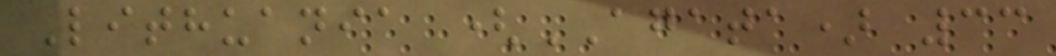Lithuania (AGATA) 33
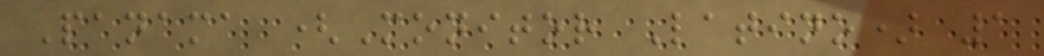Panama (Monitor Latino) 1
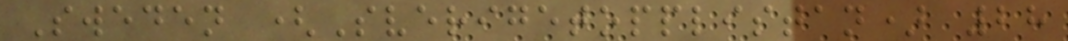Sweden (Sverigetopplistan) 28
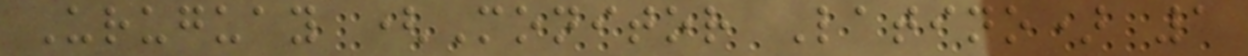Uruguay (Monitor Latino) 1
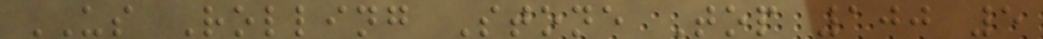US Rolling Stone Top 100 5
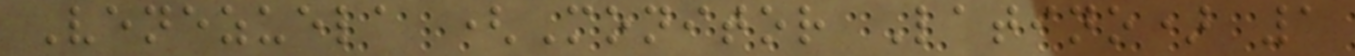Venezuela (Monitor Latino) 1
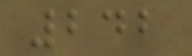242
